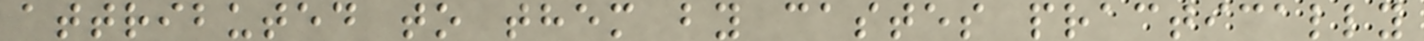attributed to them by castes practically
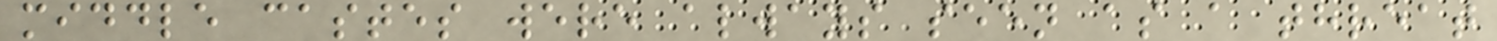middle castes were always seen as a threat
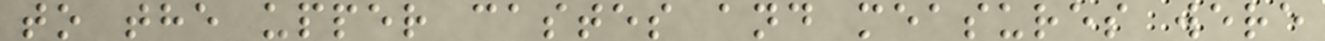to the upper castes and measures were
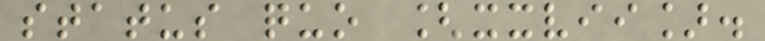status quo [xxvii].
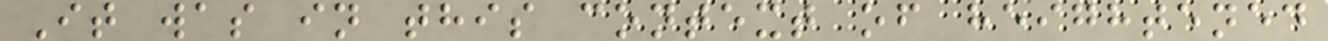It was in this context of heightened
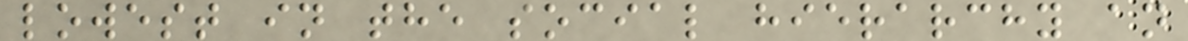lowest in the social hierarchy an
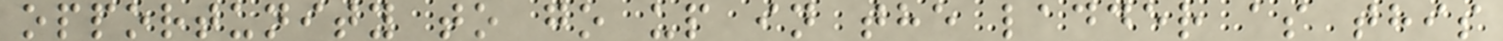opportunity to go up in the ladder as this
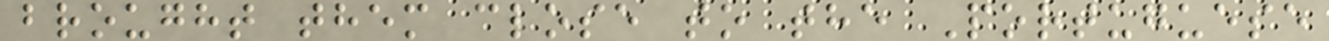brought them close to the Portuguese
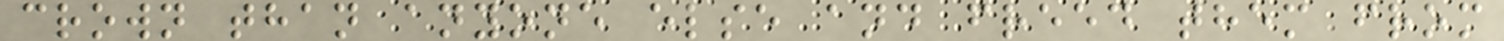crown than anyone else and freed them from
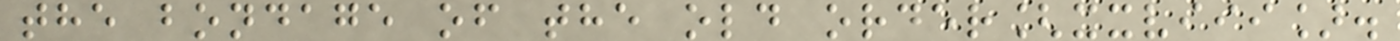the bondage of the old order[xxviii].
